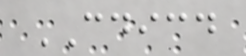CDICD
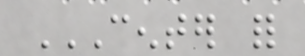CENTER FOR
